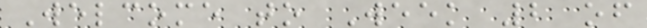Welcome to Week 2 of
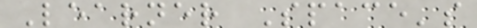Learner Space's
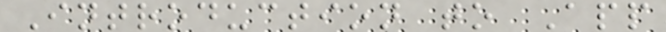Introduction to App
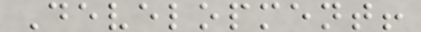Development!
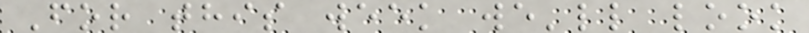For this week we'll look
